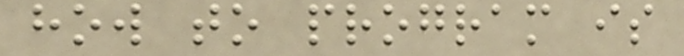how to program is
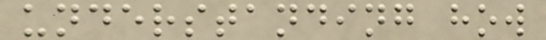understanding how
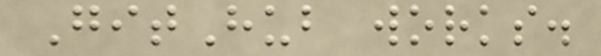GitHub works.
